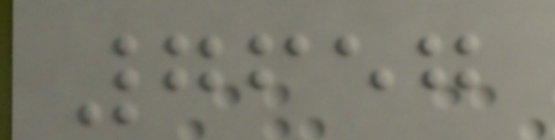7657
